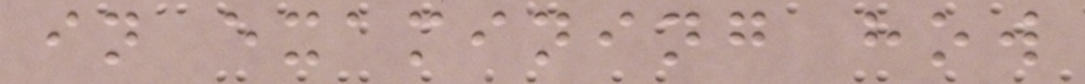in examining how
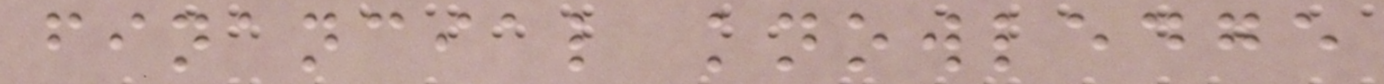financial knowledge
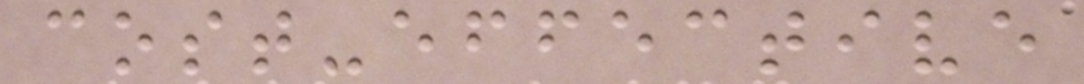cost-effective
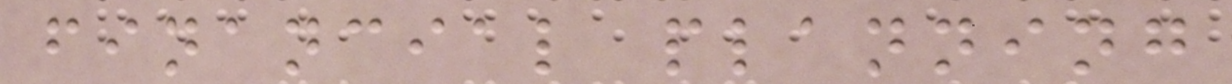financial planning
